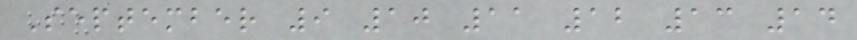September 9 10 11 12 13 14
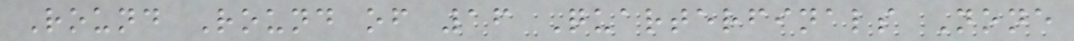Round Round of 16 Quarterfinals None
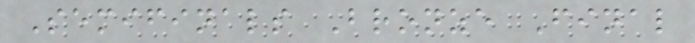Semifinals Bronze Final
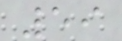59
